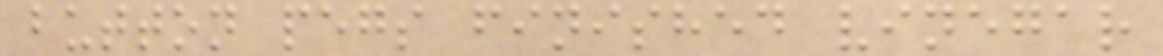button pegs finished vinegar
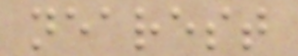nearest
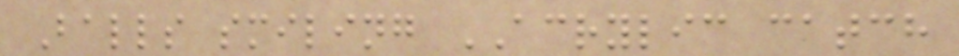Balls smiling ACRYLIC catch
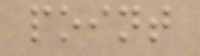point
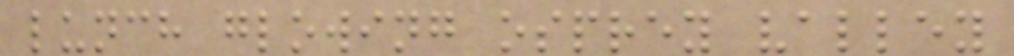lunch glowing osprey valley
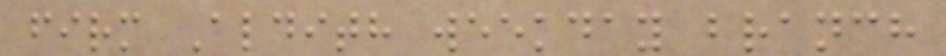firm Aldith weekday branch
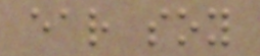ear soy
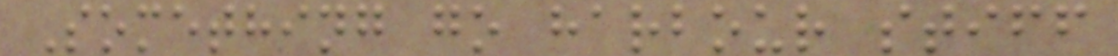Something go harbour stiff
